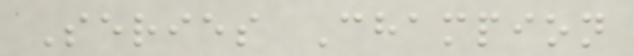Series Champion
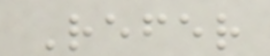Refer
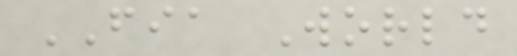FIA World
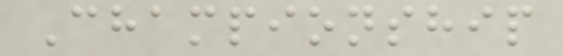Championship
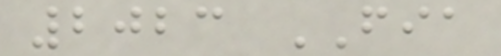2023 FIA
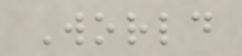World
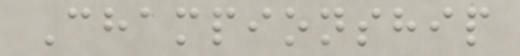Championship
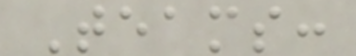Teams:
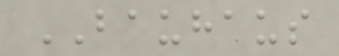BAUHAUS
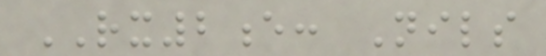RX2e: Nils
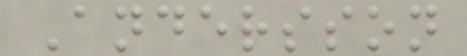Andersson
